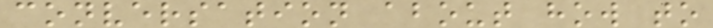conversation about how to
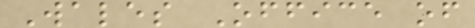Wales Office of
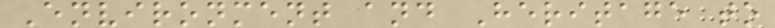Environment and Heritage to
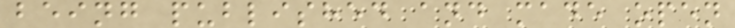being published and made open
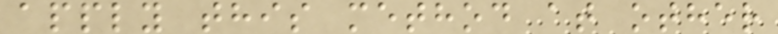apply this method at other
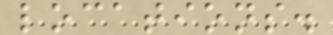locations.
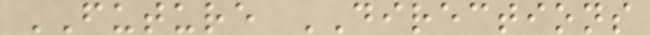FUTURE DIRECTIONS
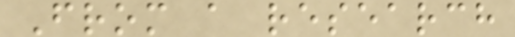From a research
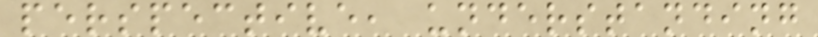perspective, understanding
